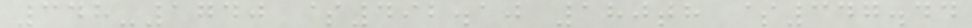348-1740 $492.10 180th $347.44
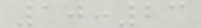10:23
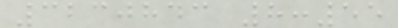3230843 8:55
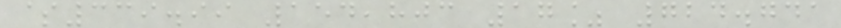$339.99 154,803 17% 724.741
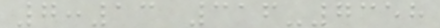7:13 316-7358
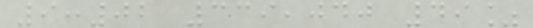9:02 339,040 49%
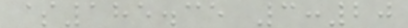$185.35 3:20
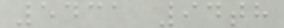5431 94th
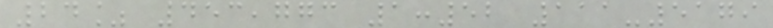24% 453,773 1:52 111-5179
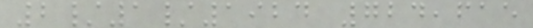2/1/1924 724,615
